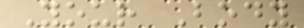Your Body
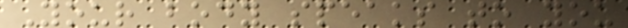Your body speaks to you
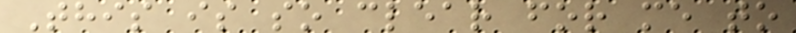This is so clear for me to
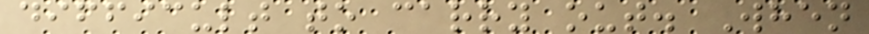difficult to carry out. When
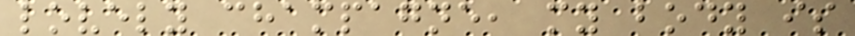lovely champagne, my body is
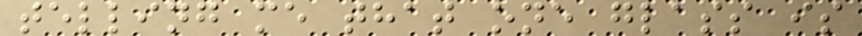telling me that one glass is
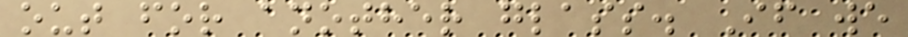out for another glass. If we
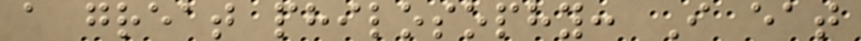a great philosophy: I eat
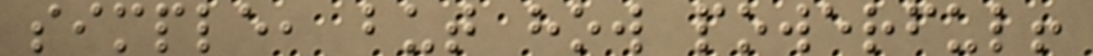simple, but how powerful!
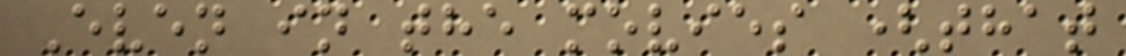Even in the movies (that
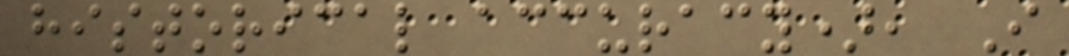historical accuracy), I
